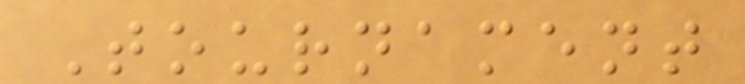Tournament
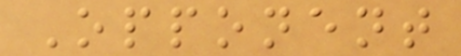Opponent
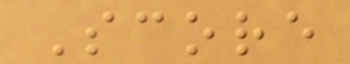Score
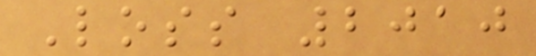Loss 2010
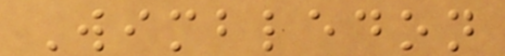Wimbledon
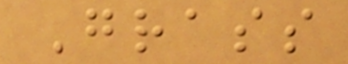Grass
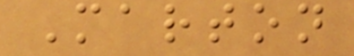Marton
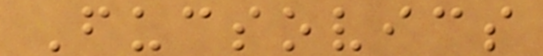Fucsovics
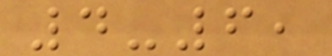4-6,
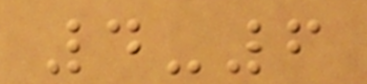4-6
